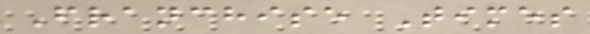Franchise Times
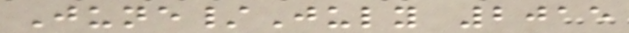June/July 2015
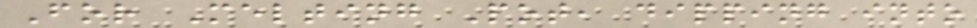For Melting Pot, dipping into
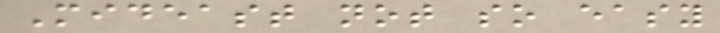Mideast not so easy
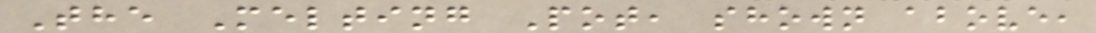The Melting Pot, shown above,
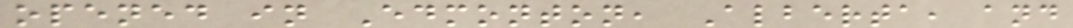opened in Edmonton, Alberta, and
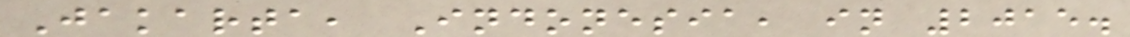Jakarta, Indonesia, in 2015.
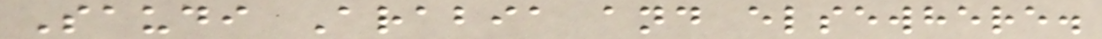Saudi Arabia and elsewhere.
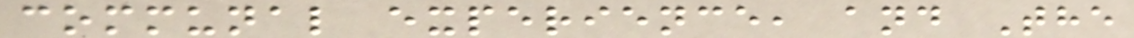communal experience, and The
